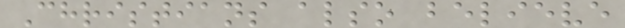Christians also believe
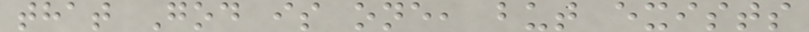that God is one, but exists
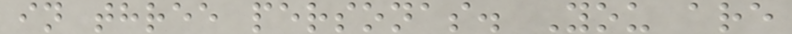in three personas. You are
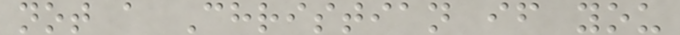not a Christian if you
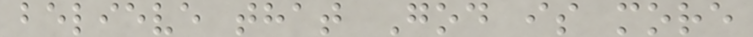believe that God is more
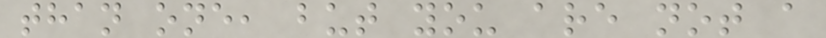than one, but you are not a
